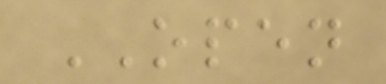OPEN
